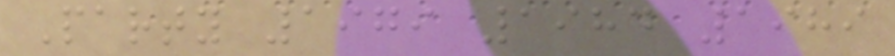Party 1979 1984 1989
